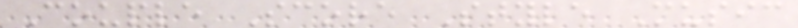Couple Score Style Music
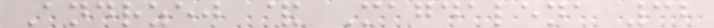Andrzej & Magdalena 32
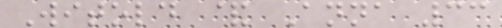Witold & Anna 33
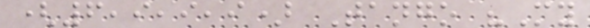(6,9,9,9) Tango "My
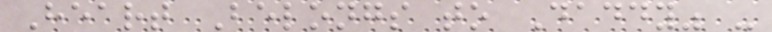Heart Belongs to Daddy" -
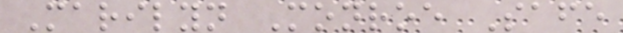Marilyn Monroe Safe
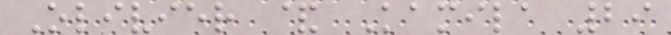Olivier & Kamila 29
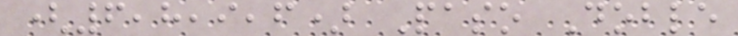(6,8,9,6) Paso Doble
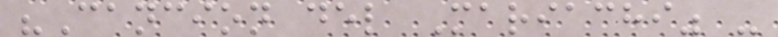"Cancion del Mariachi" -
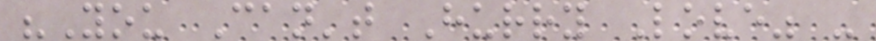"You Can't Hurry Love" -
